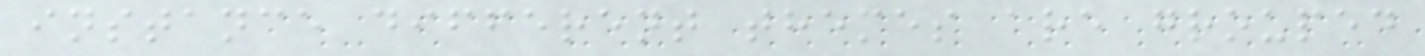instance different themes are grouped
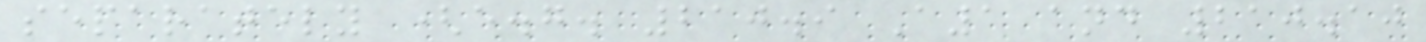separately (e.g. 210.9 A1 and 210.10
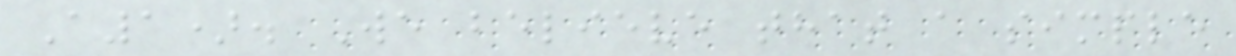A1). We believe that a simple
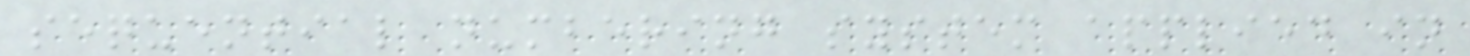sequential numbering system applied in
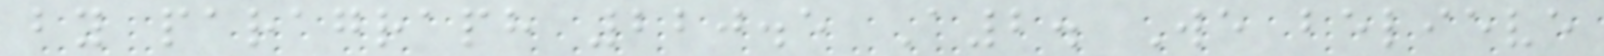by paragraph 220.5 A2. We believe
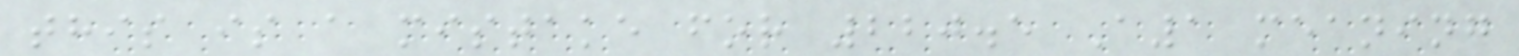this is a mistake for 220.5 A1 meaning
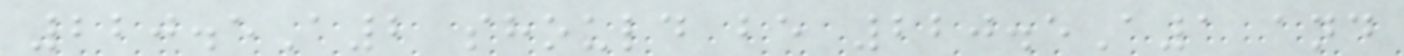220.5A2 should be 220.5A1 and
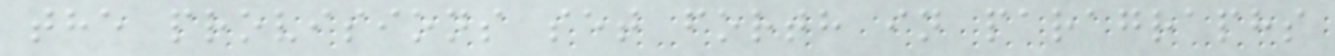the provisions set forth in paragraphs
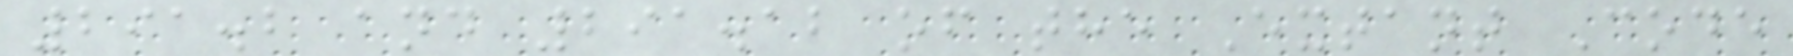291.2 and 291.12 of the Extant Code
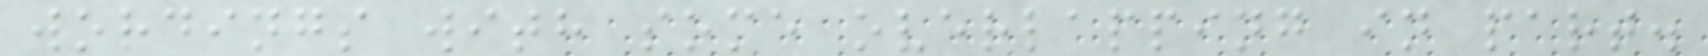wordings with some overlapping in part.
